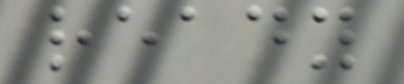ready
